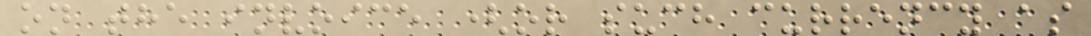on the invoice (or such currency as
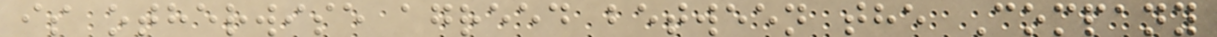is otherwise agreed between the Company
